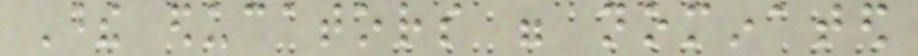These educators were nominated
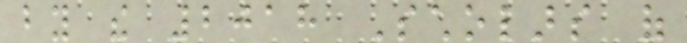by the 2018 Scholars of
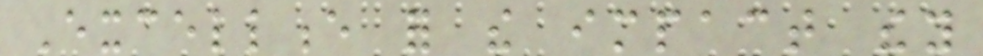Excellence for the impact they
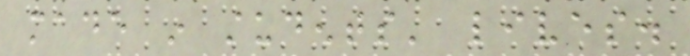made in students' lives.
